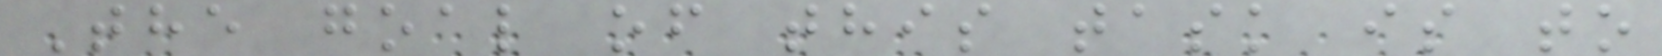The goal of this task is to
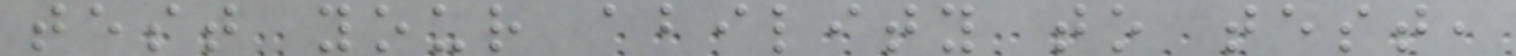test your ability to test,
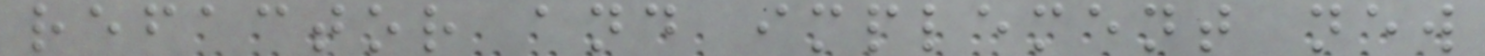refactor and implement new
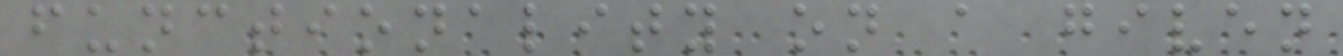functionality on a given
